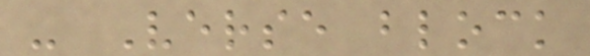- Verse block
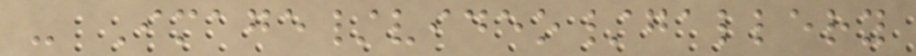- Image/video/gallery
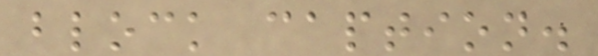block caption.
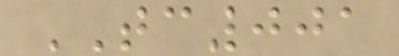TC001
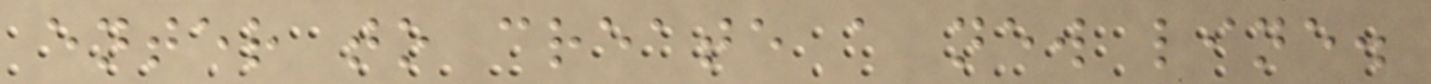enter to create a new line.
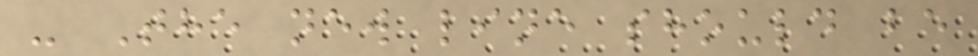- The new line should be
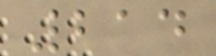214
